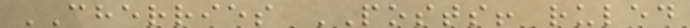CHERRIES POSTS! ruled
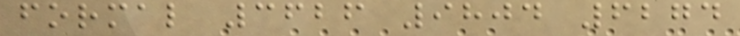formal 3626 9804 6274
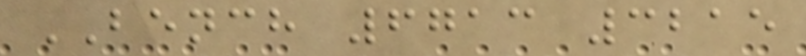BENCH 6713 3215
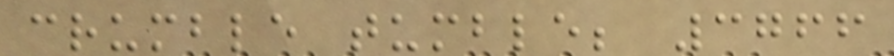crumble tumble; 3766
